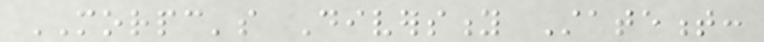MORPC's Diversity Statement:
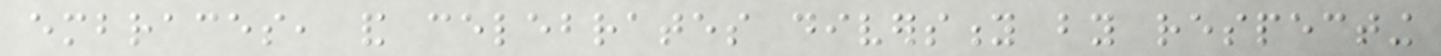embraces, and celebrates diversity by respecting
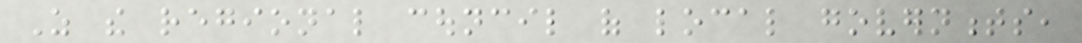As the regional council of local governments,
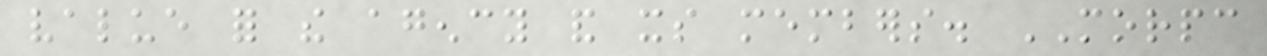value for the agency and its members. MORPC
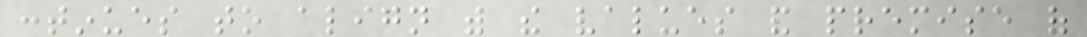continues to align with the values and premise of
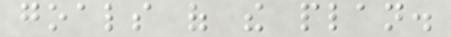goals of the plan.
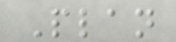Plan
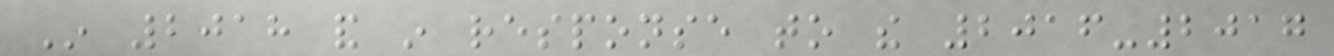In 2018 and in response to the 2016-2017
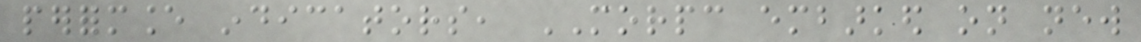performance indicators, MORPC embarked on new
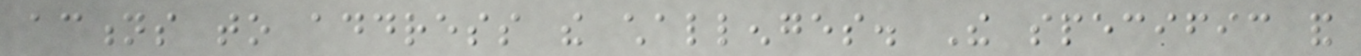actions to address the challenges. The specific and
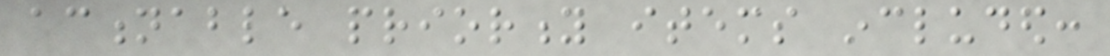actionable priority items included:
